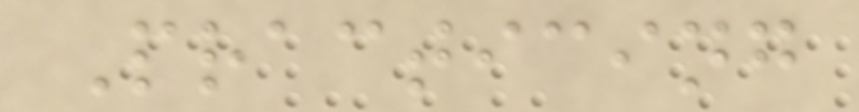Practicing
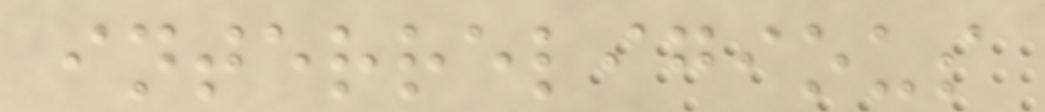interreligious
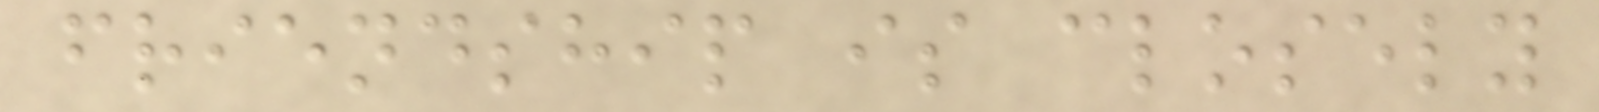friendship is closely
